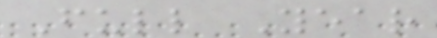Full Year
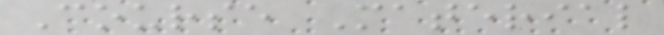Course Material
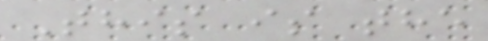This is the
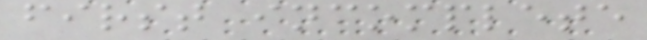first incomplete
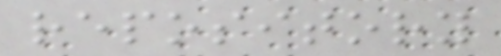repository
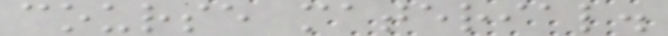course material.
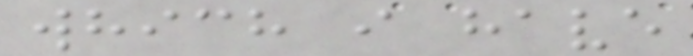which i have
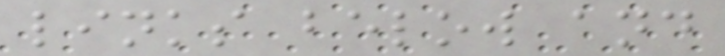links below and
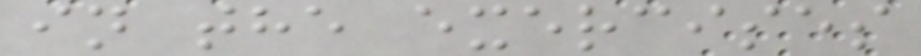in the exercises
